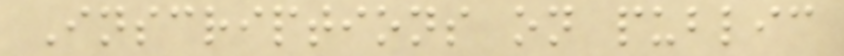Inscriptions on public
